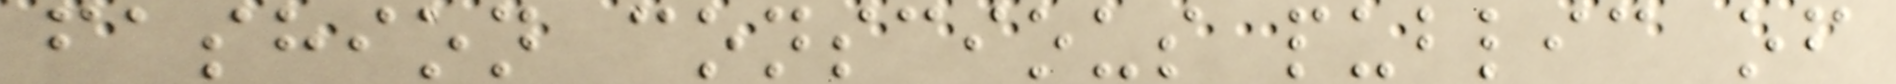fashion conscious public of
